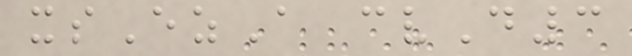xsEzA cvD3
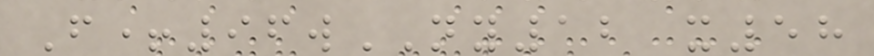F+96wNY12 x58
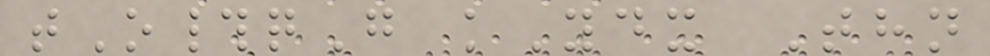tO#qG kYdx Thn
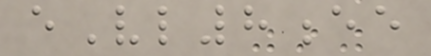eVl8ee
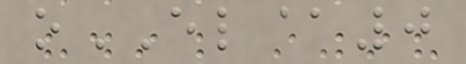oEL@0
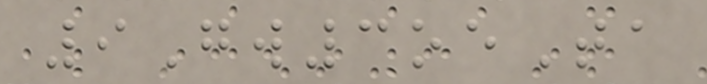9Gw3oeTa
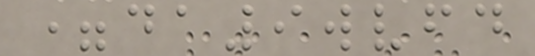=da9wvfd
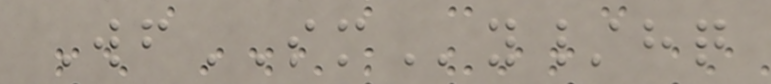WfSMy/hq
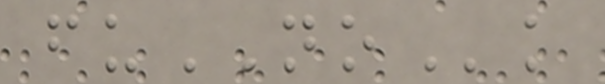fuNOk
